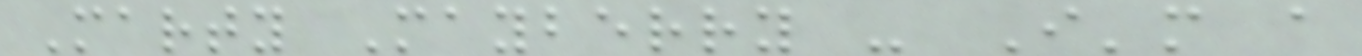Marty Mayberry - I'm a
